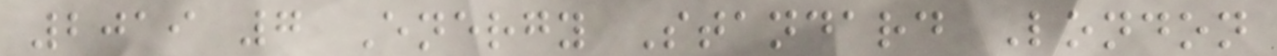2019 7 Energy Standard London
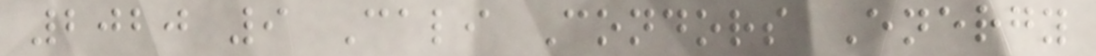2020 9 Cali Condors Energy
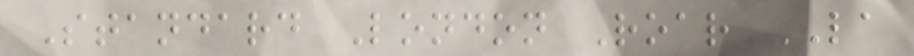Standard London Roar LA
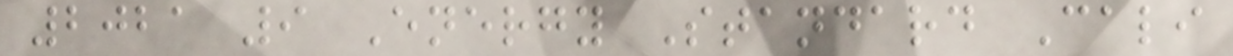2021 9 Energy Standard Cali
